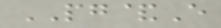PG&E
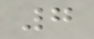7
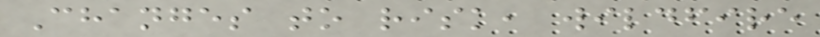Changes to risk, wildfire
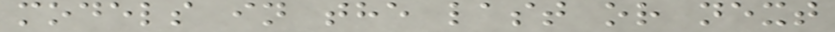models in the last or next
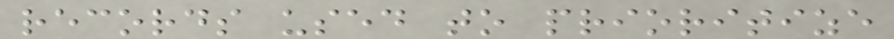records used to prioritize
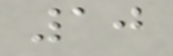10
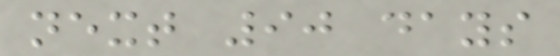next 90 days
